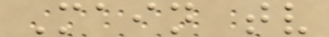Main tv
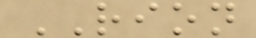RION
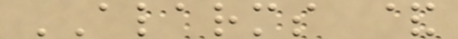ALARMS &
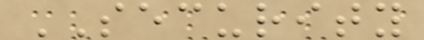SECURITY
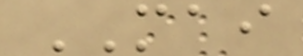MAI
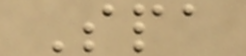Spa
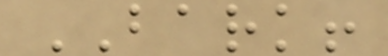BARK!
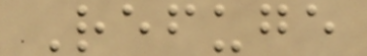Refuge
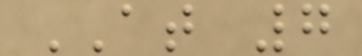AT 7
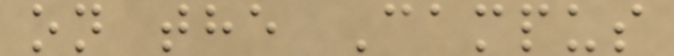on the Campus
